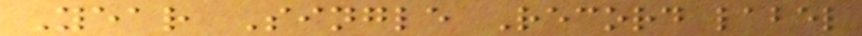Year Single Record label
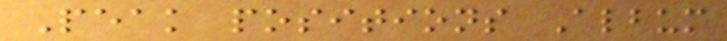Peak positions Album
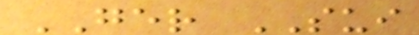GER SUI
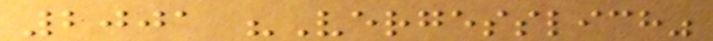2001 "Vergesslich"
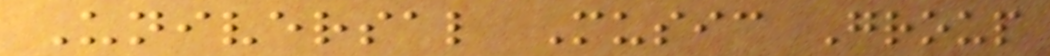Universal Music Group
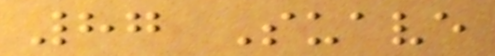87 Suave
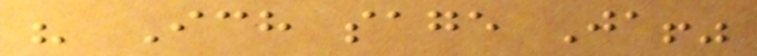" Ich sage Ja!"
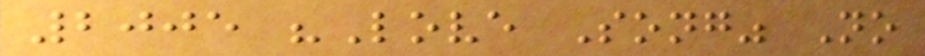2005 "Love Song" No
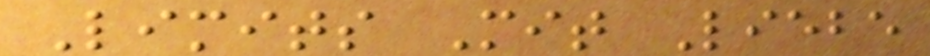Limits Mit Liebe
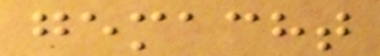gemacht
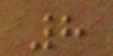8
